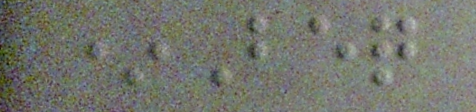*Beq
